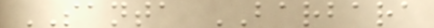SANTA BARBARA
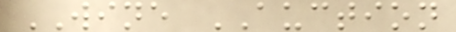WINE AUCTION
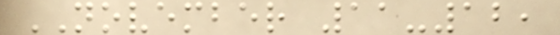NOVEMBER 11-12,
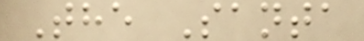The Santa
